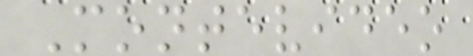Montevideo
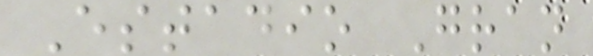Estadio Gran
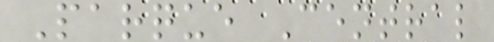Parque Central
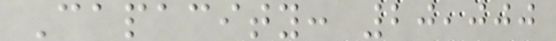Capacity: 20,000
